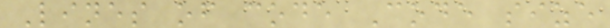Lines of code Code size
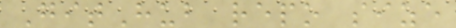GitHub repo size
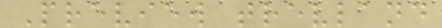Preview trevland
